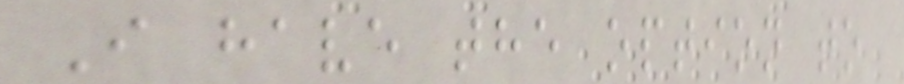I have the option to
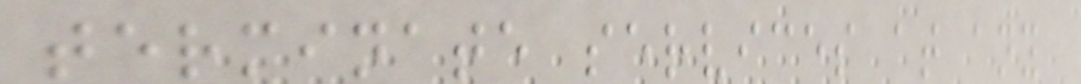terminate services at any
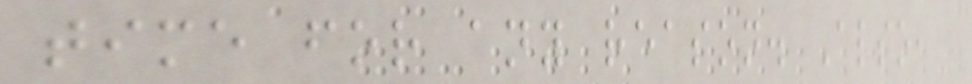time for any reason. Also,
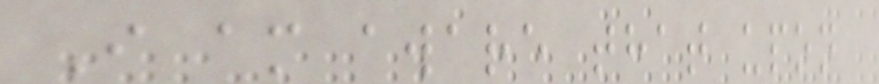I am aware that upon
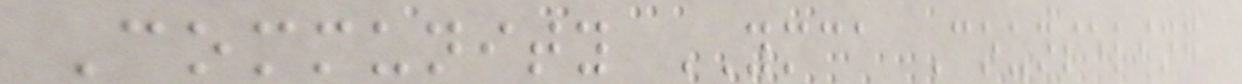Community YMCA Counseling
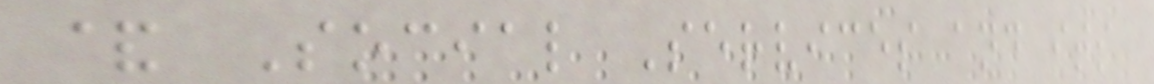& Social Services and its
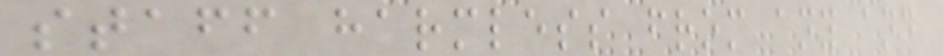staff harmless from any and
